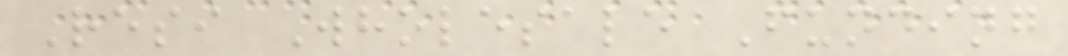Resi Wholesale Funding
